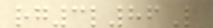rg3l86L
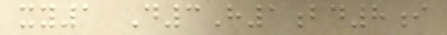xy1 D3H1bd8i
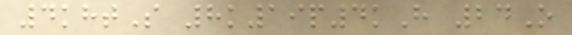4khtS 8k19p4kH 24O
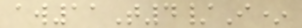aw11T4/I*
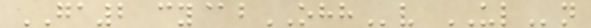GA2 cy@bOHHv ULn
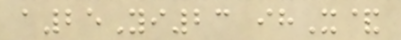a25Yi23 ihX&
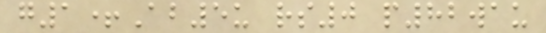g1+Ab5u rs0 p82wau
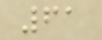61
